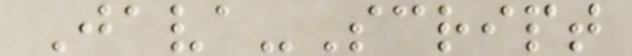Java-Script
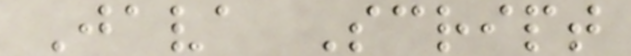Java Script
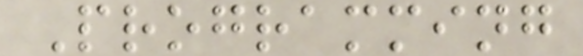Programming
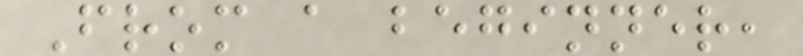From a beginner,
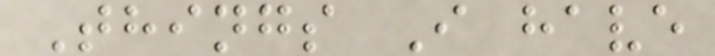Things I have
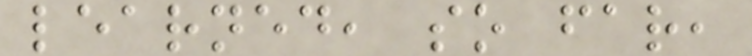learned, so far,
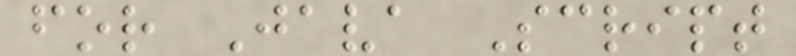for Java Script
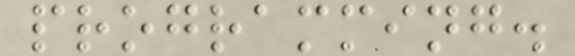programming.
